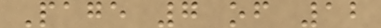Page 7 of 12
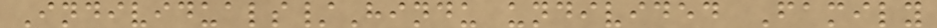Individuals/Hindu undivided Family
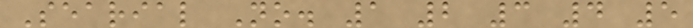Searial No. 1 2 3 4 5
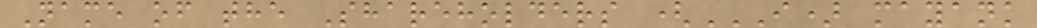Name of the Shareholders (I) MAYANK
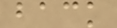back
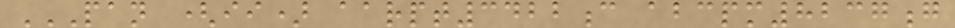PAN (II) AARPT3422C ABCPM8237G
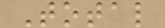Total
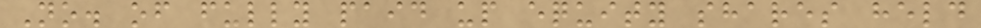No. of fully paid up equity shares held
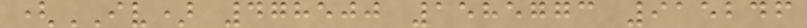(IV) 478500 1585773 915246
